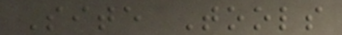Site Tools
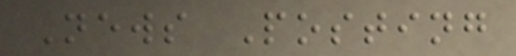News Posting
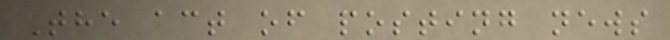The act of posting news
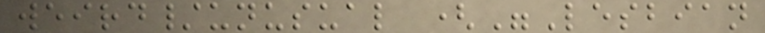weird/unusual ("Lesbian
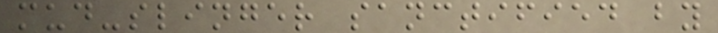mud-slinger sanctified by
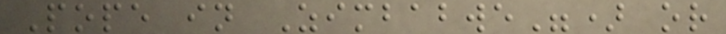Pope in Zimbabwe") or
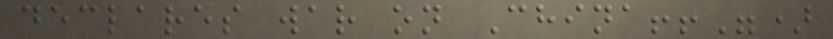declares war on China!!")
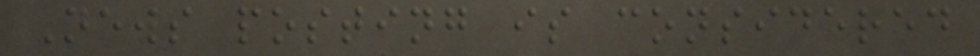News posting is considered
